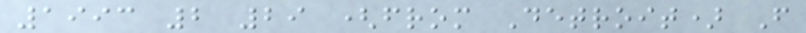1993 2 29 (from Detroit) F
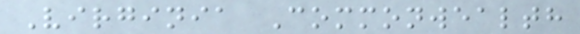Virginia Commonwealth
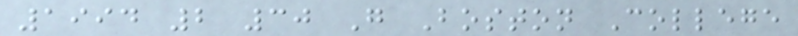1994 2 30 G Boston College
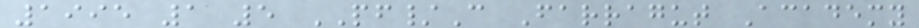1995 1 5 PF/C Farragut Academy
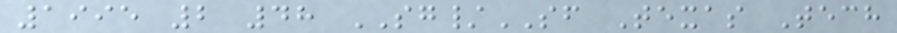1995 2 48 SG/SF Texas Tech
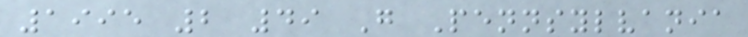1995 2 49 G Pennsylvania
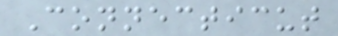Connecticut
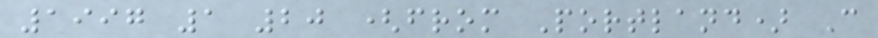1997 1 20 (from Portland) C
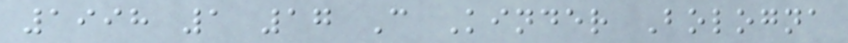1998 1 17 C Kinder Bologna
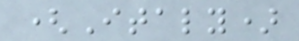(Italy)
